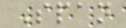Span
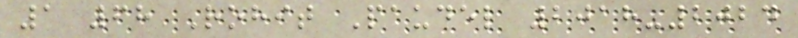1 68 Rohit Paudel 2018-2024
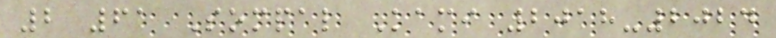2 61 Sompal Kami 2018-2024
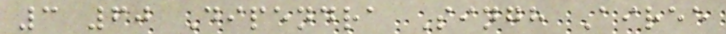3 60 Dipendra Singh Airee
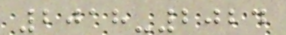2018-2024
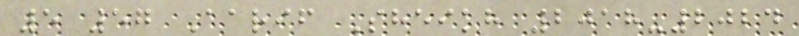5 57 Aarif Sheikh 2018-2024
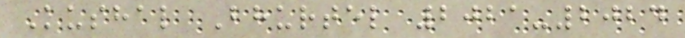Kushal Bhurtel 2021-2024
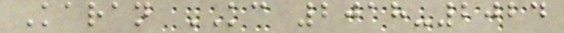Karan KC 2018-2024
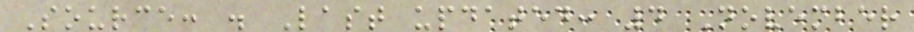Source: . Last updated: 4 November
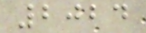2024
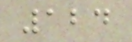124
